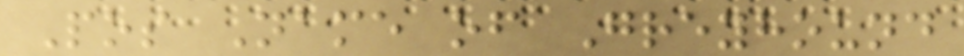Pos Name of Greyhound
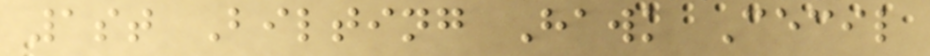1st Bilting Hawk Cecil
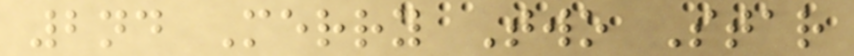2nd Merry Two Star
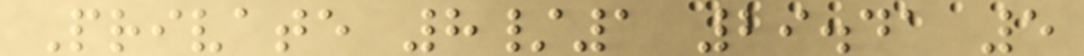Private 8/1 29.41 5
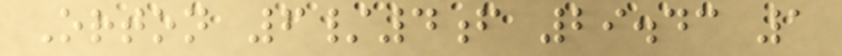Orton 6/4f 29.43 1
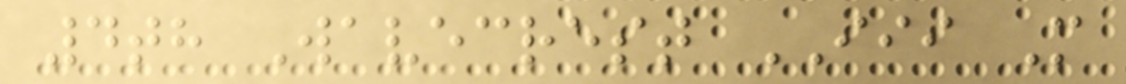4th Wavecrest III M
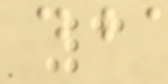3
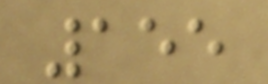155
